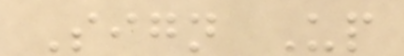Sign Up
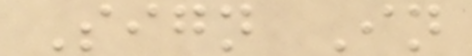Sign In
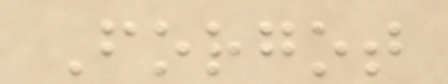Forgot
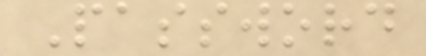Password
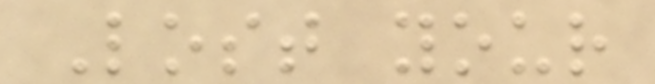Lost your
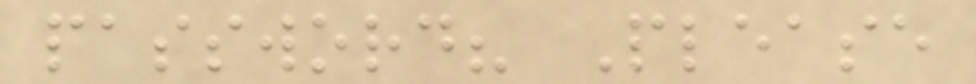password? Please
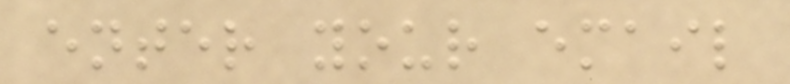enter your email
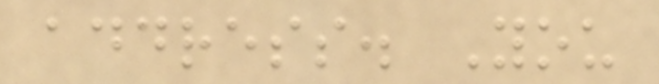address. You
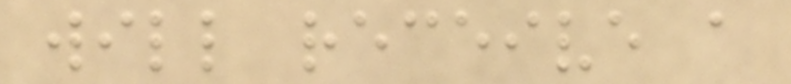will receive a
